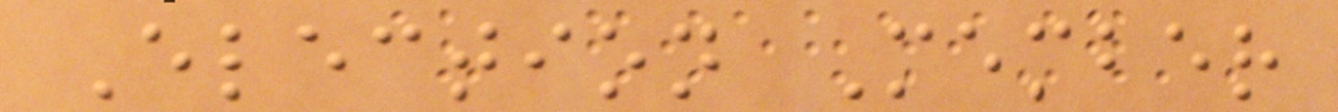Election Member
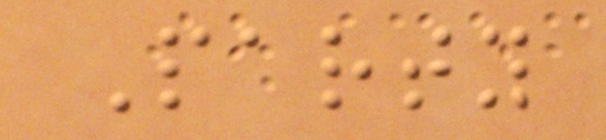Party
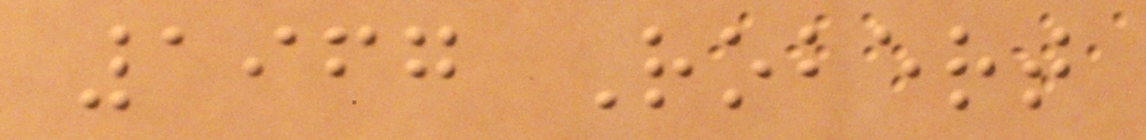1967 Robert
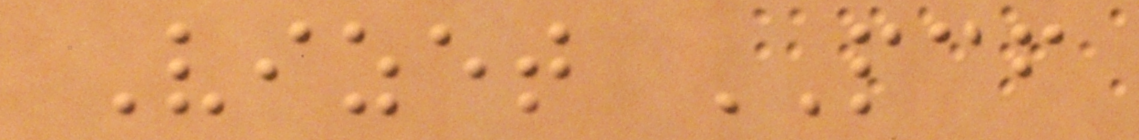Vizet PCF
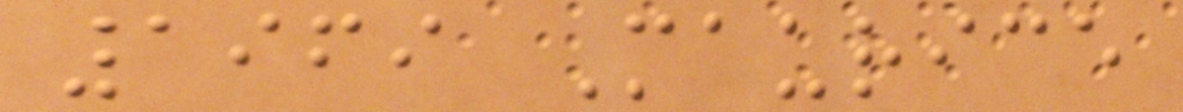1969 Maurice
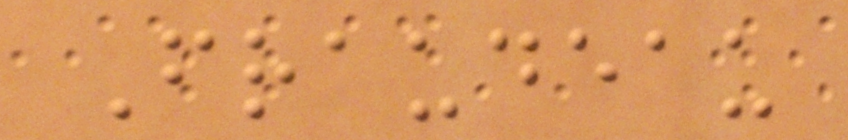Fraudeau
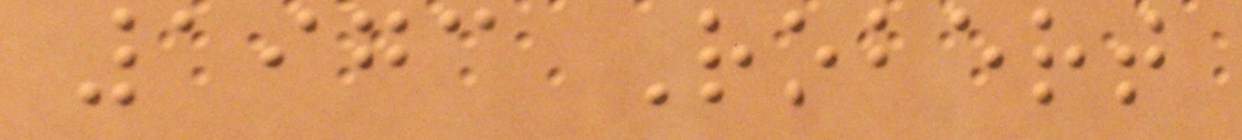1973 Robert
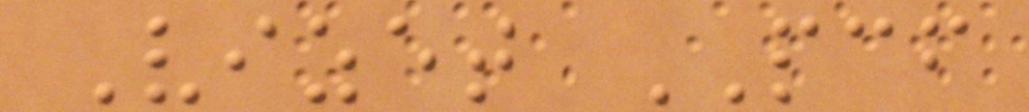Vizet PCF
